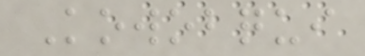Kowobqui
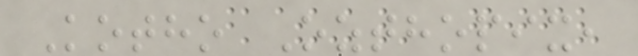Kotho Ozthopix,
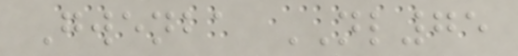Gwenba NL75
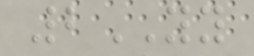2YY
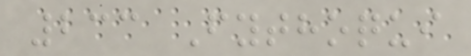233 Fythoqui
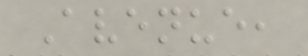Avenue,
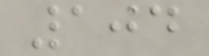104
